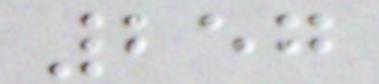257
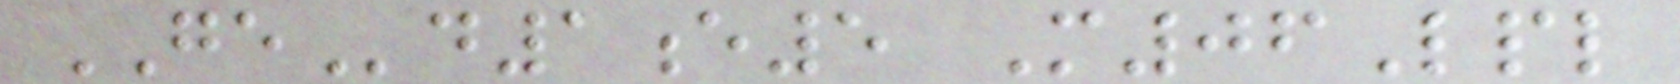GEd1e5 M06Lpl
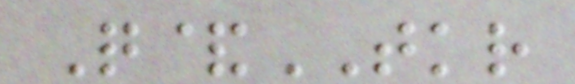Q&TKR
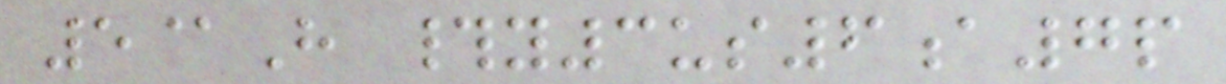5@H #y3us6a7p
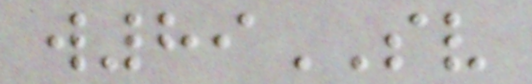w89SV
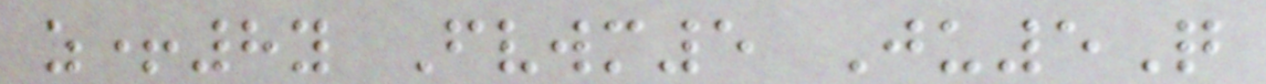z+8y Fvwm5 Ju5Q
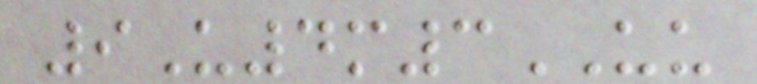9U4m3UU
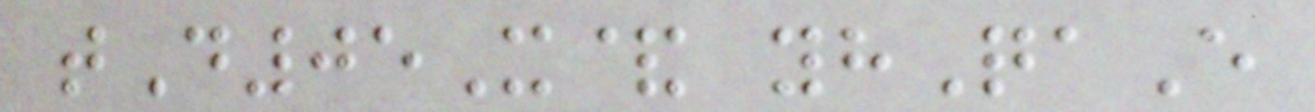tD05X& yhQaE
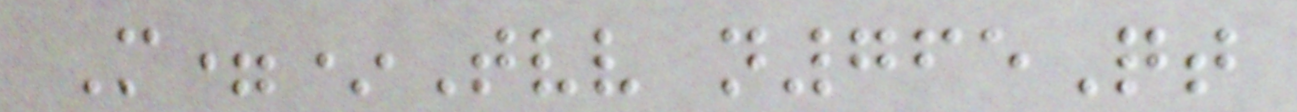M=*Tvv n765Qt
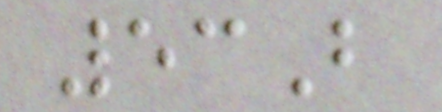53B
